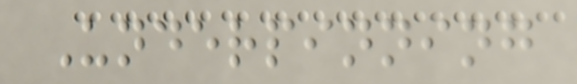Underpinning
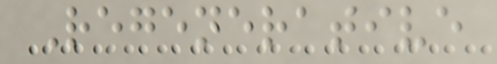Regenerative
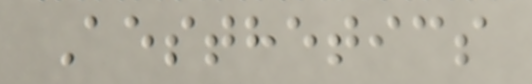Aesthetics
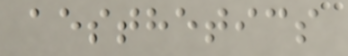aesthetics
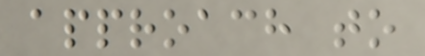approach to
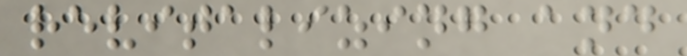revitalizing and
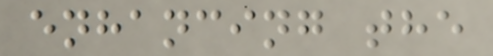enhancing the
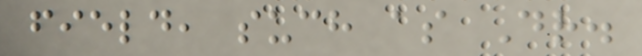field, such as Dr.
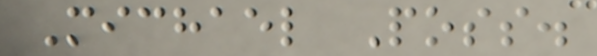Michael Poss.
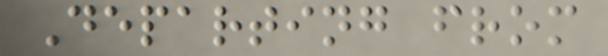Departing from
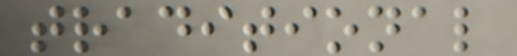traditional
